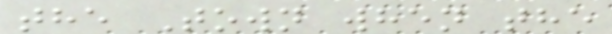the Town when the
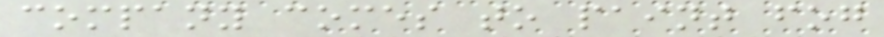company comes to paint fog
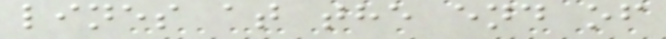lines at the end of
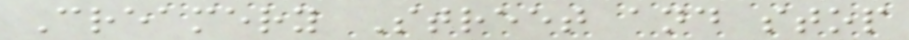Creamery Street and stop
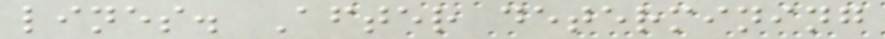lines. After determining
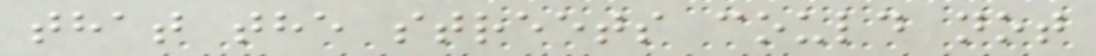that the streets could not
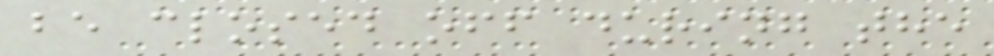be closed off during the
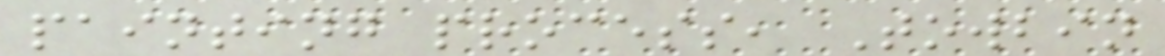painting process, Towbin
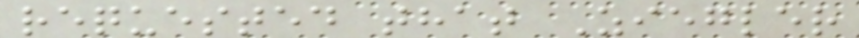requested that Ziegler
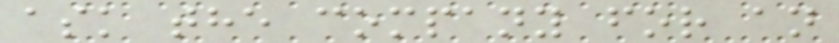ask the company for an
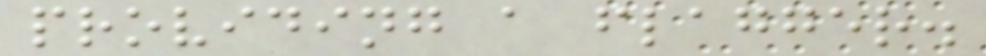providing a flagger.
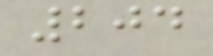204
